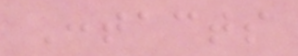Contacts
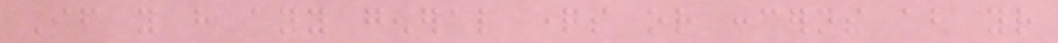If you have any general questions or concerns about your
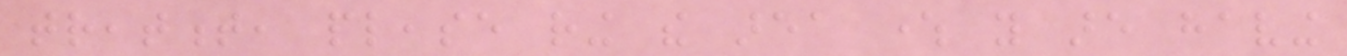treatment, please ring the area where you are having
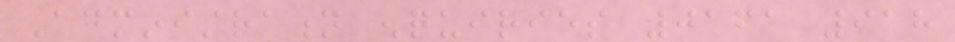Administration enquiries 0161 918
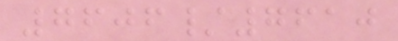7606/7610
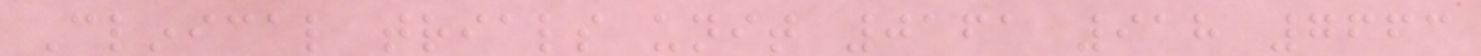Clinical trials unit 0161 918 7663
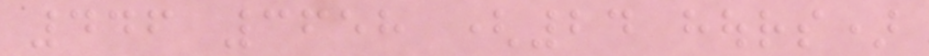446 3658 (24 hours)
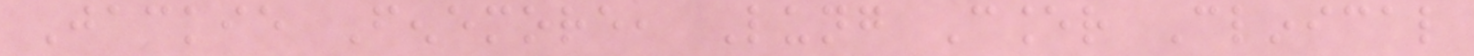Jackie Fenemore, Lung Cancer Clinical
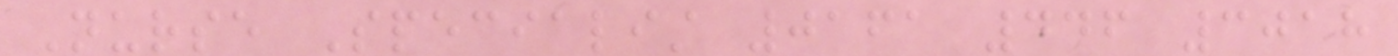Nurse Specialist 0161 446 3018
